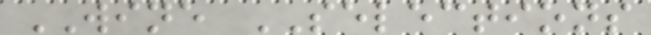WINE SELECTIONS
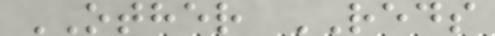OTHER REDS
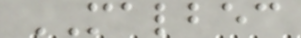MALBEC
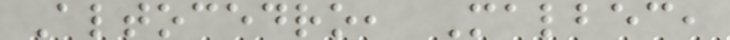Altocedro, Malbec,
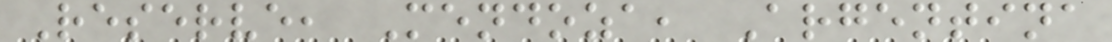Reserve, Mendoza, Argentina
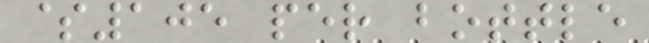$105 per bottle
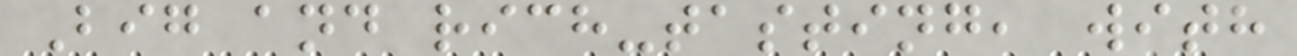Big and rich-tasting, with
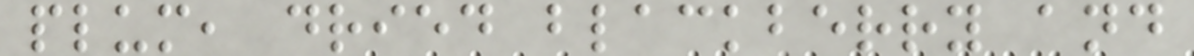plum, dried blackberry and
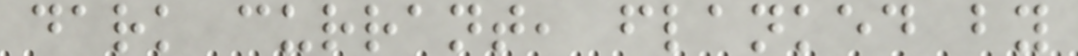dark currant, flanked by
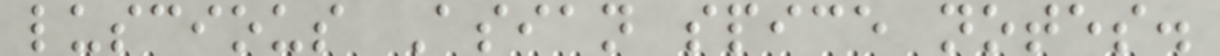luscious Asian spice notes.
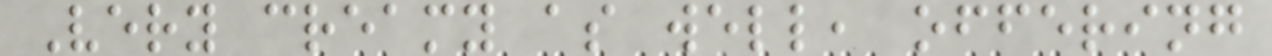Very creamy as well, offering
